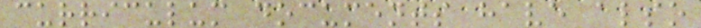curriculum documents have also
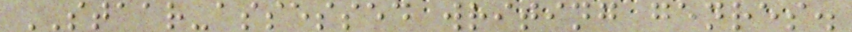STAAR-assessed writing genres.
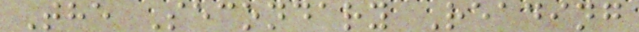The Secondary Reading
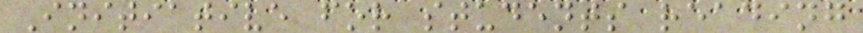Initiative for students reading
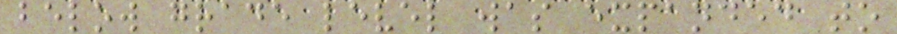below grade level was expanded to
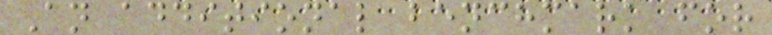An additional benchmark for
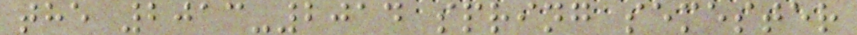the 2013-2014 spring semester
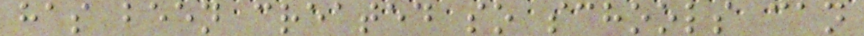has been created so schools can
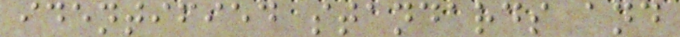identified standards and
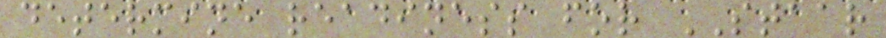determine readiness for STAAR
